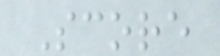Score
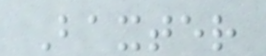Baxter
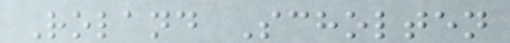Roland Scholten
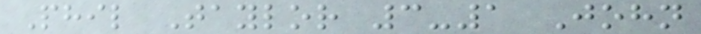Phil Taylor 3-1 John
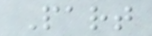Part
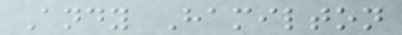Andy Hamilton
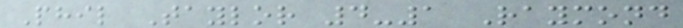Phil Taylor 4-1 Raymond
